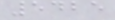5425
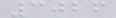3026
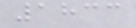1833
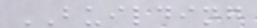BUILDING
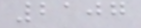2107
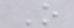O
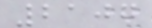2107
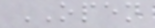OPEN
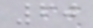60
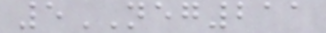5NEG211
